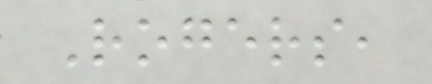Rogers,
